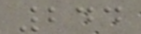244
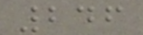246
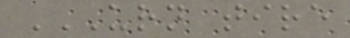URN TIRE
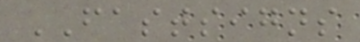FASTSIGNS
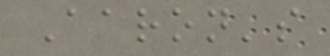Aaron's
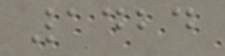1424
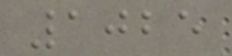1025
